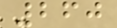260
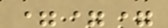===
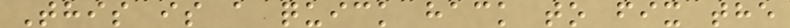This is a quick hack to fix the
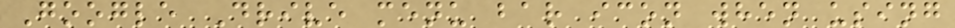Google Drive menu bar icon when using
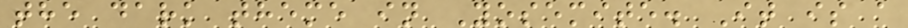the dark theme in Yosemite. It is a
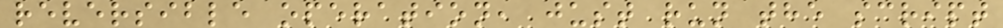reversible operation, just run the script
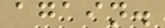again.
